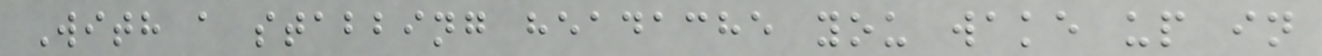With a stabbing headache you wake up in
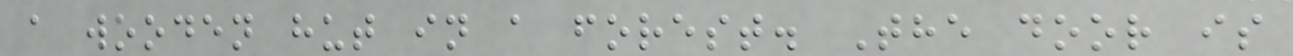a wooden hut in a forest. The door is
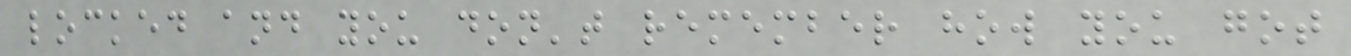locked and you don't remember how you got
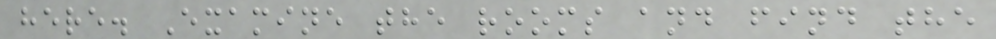here. Examine the rooms and find the
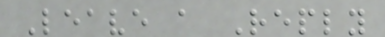Leave a Reply
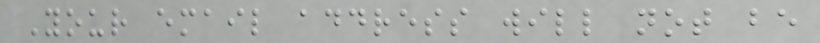Your email address will not be
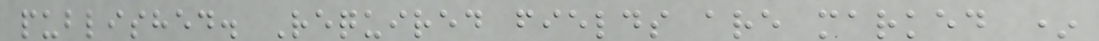published. Required fields are marked *
